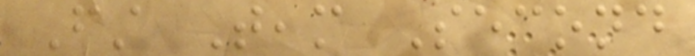First Team Second
